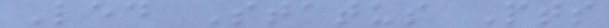Led Status Pts
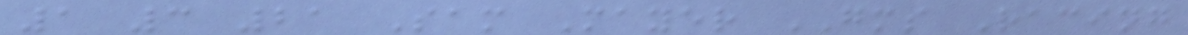1 3 21 Sam Mayer GMS Racing
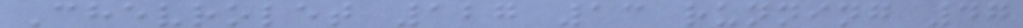Chevrolet 127 13 running 47
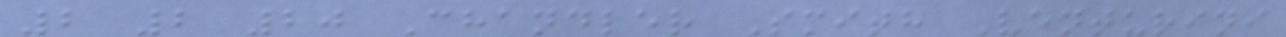2 2 20 Chandler Smith Venturini
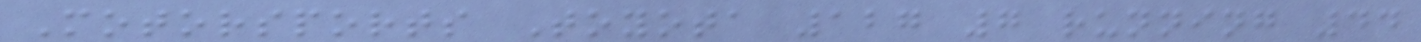Motorsports Toyota 127 7 running 44
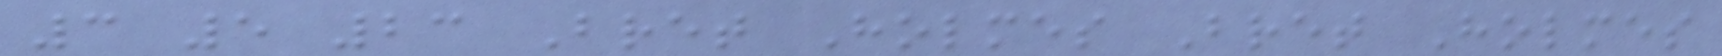3 5 23 Bret Holmes Bret Holmes
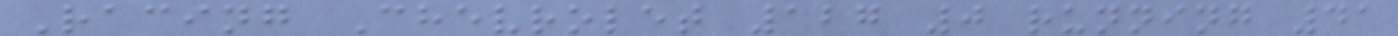Racing Chevrolet 127 0 running 41
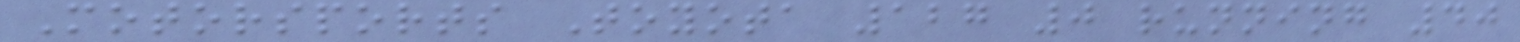Motorsports Toyota 127 0 running 40
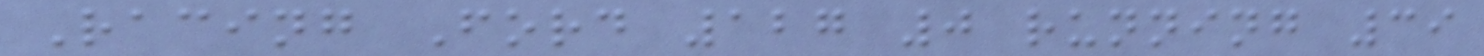Racing Ford 127 0 running 39
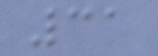31
